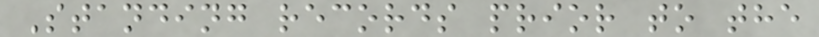Standing records prior to the
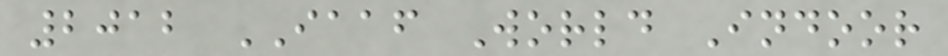2012 IAAF World Indoor
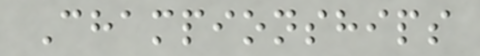Championships
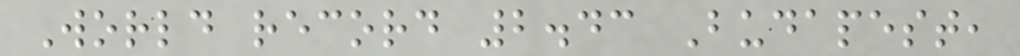World record 2.43 Budapest,
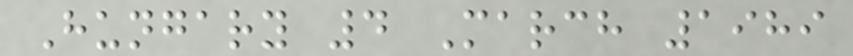Hungary 4 March 1989
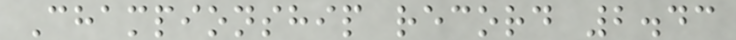Championship record 2.43
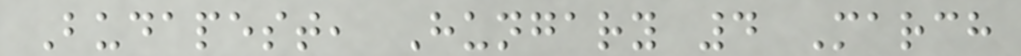Budapest, Hungary 4 March
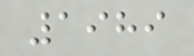1989
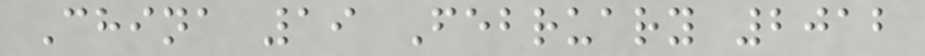China 19 February 2012
